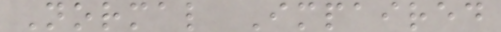Normal Impaired
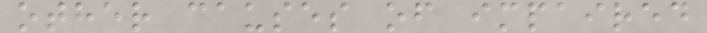other causes of impaired
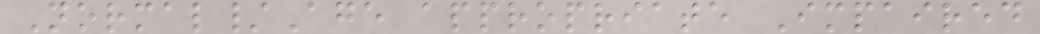Normal/Age appropriate Impaired
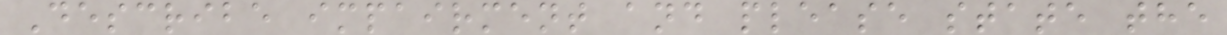Describe impairment and please state the
